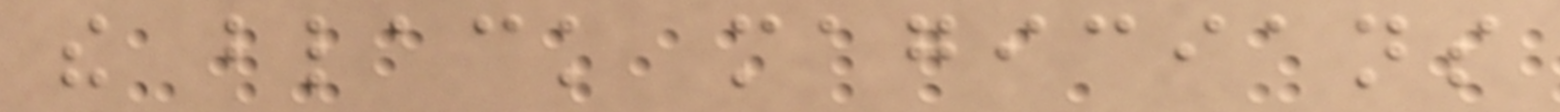the black magicians
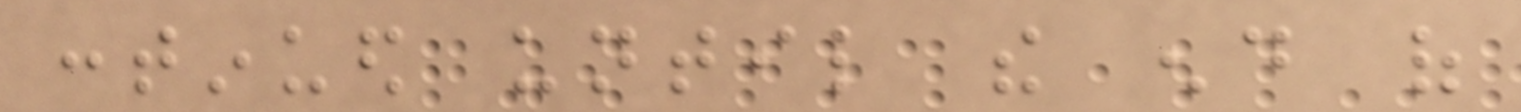continued until the end of
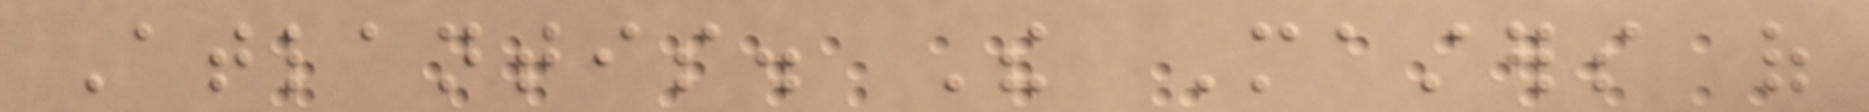Atlantis. The Masters of
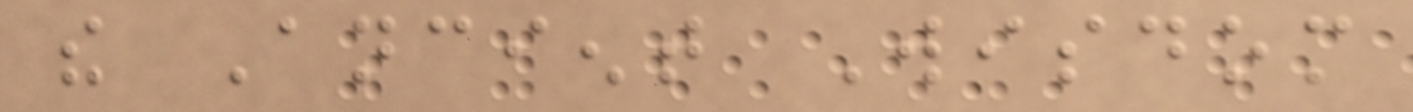the Ancient Wisdom
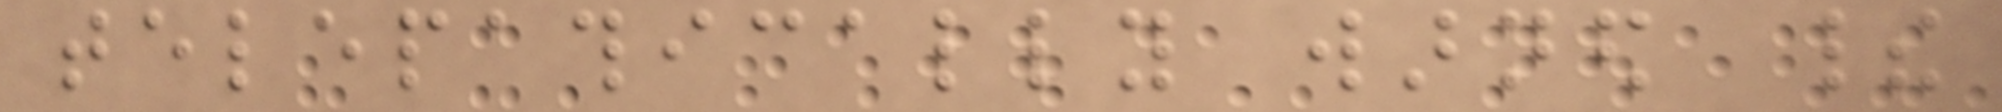telepathically warned their
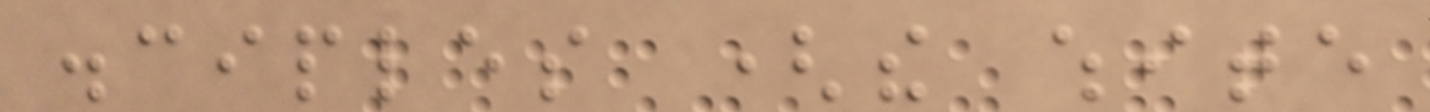disciples (the white
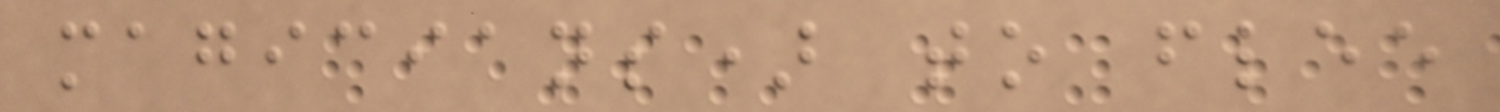magicians) to flee
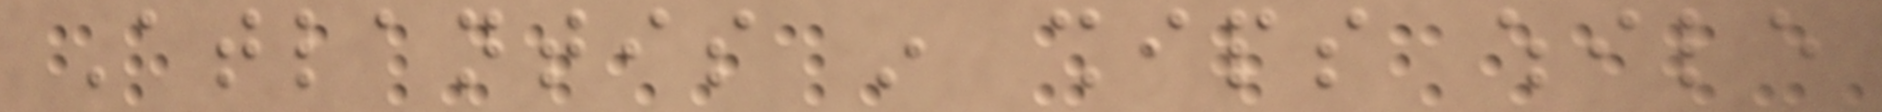Atlantis in ships while
